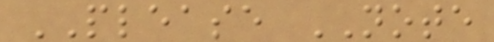PLEASE NOTE
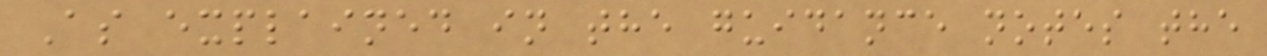As explained in the guidance notes the
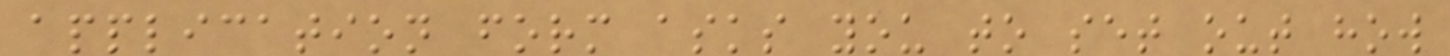application form asks you to set out how
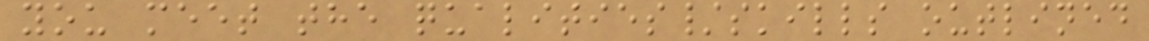you meet the qualities/skills outlined
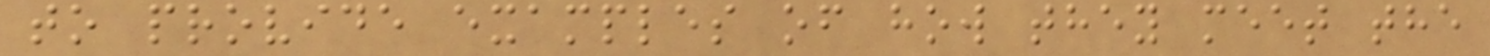to provide examples of how they meet the
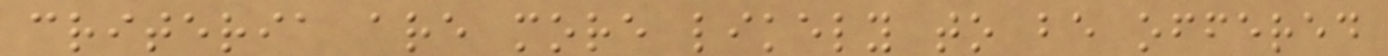criteria are more likely to be offered
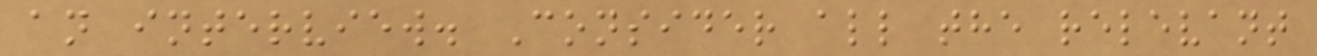an interview. Consider all the relevant
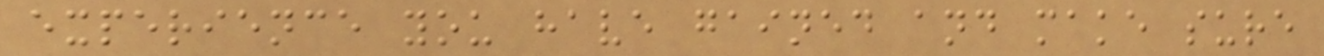experience you have gained and make sure
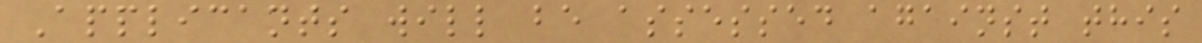Applicants will be assessed against this
